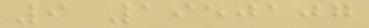9 1950107
